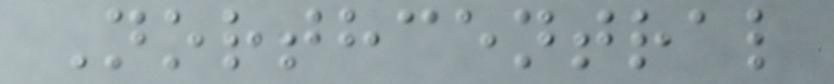Northcentral
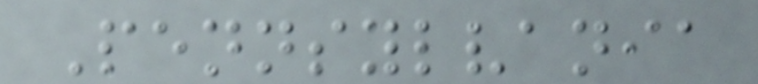Pennsylvania
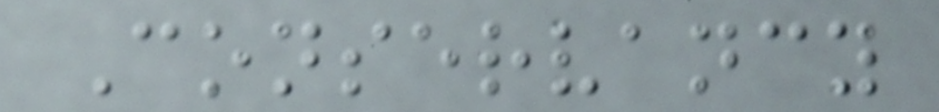Conservancy
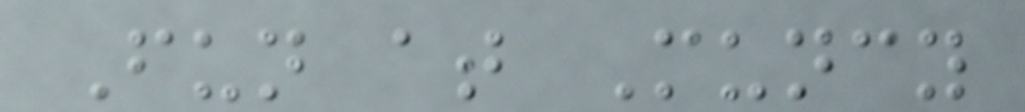Fun at Muncy
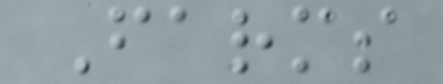Farms
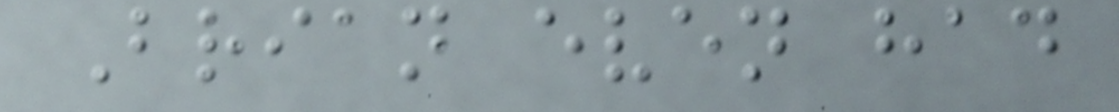Brian even had
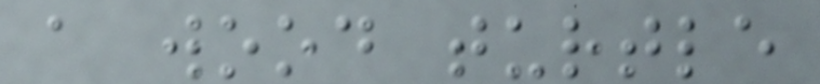a wood turtle
